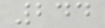244
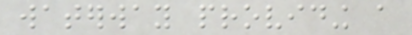waterway providing a
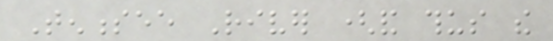Tennessee River (and thus the
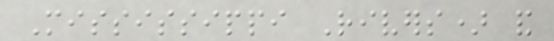Mississippi Rivers) and
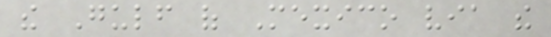the Gulf of Mexico via the
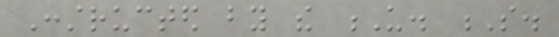Constructed by the U. S.
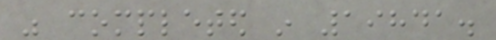was completed in 19841.
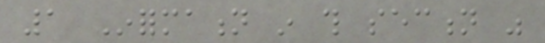1 Information in this section was
